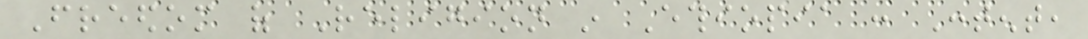Freedom of Religion in Ethiopia : Content,
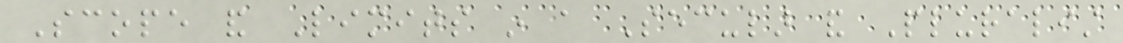Scope and Limits in a Secular and Pluralist
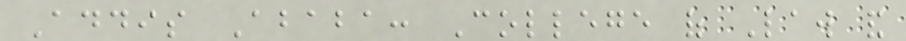Addis Ababa: College of Law and
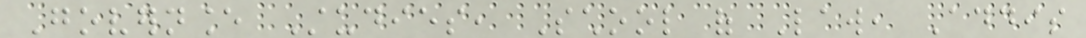Governance Studies, School of Law, Addis
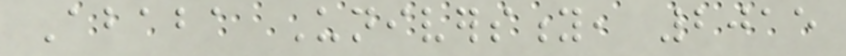Ababa University, 2015
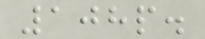108p.
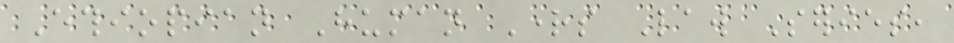Ethiopian Human Rights Law Series,
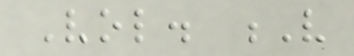Vol. V
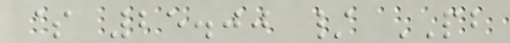$ 25.00 / PB
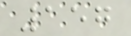157
